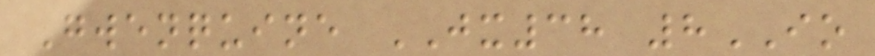Gwenquine JX38 8IO
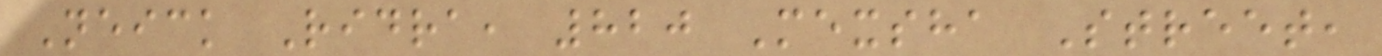Neick Ridra, 820 Mexsha Street,
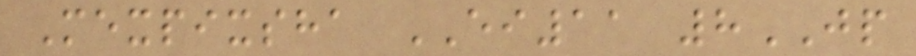Mexpixsha EI11 8JP
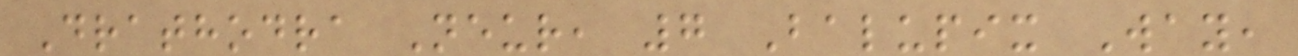Drathodra Neur, 7 Balupix Way,
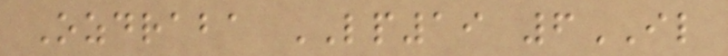Ozdraba LP19 6IL
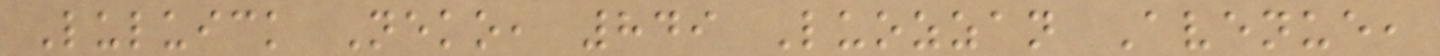Luluick Neko, 849 Luozzan Avenue,
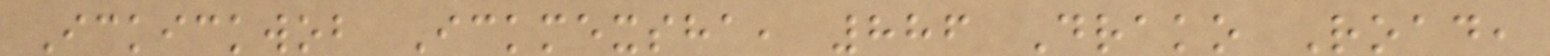Ickickwob Ickmexsha, 886 Drako Road,
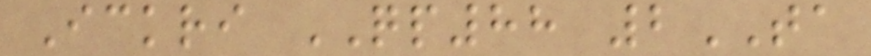Ickri QP88 2TA
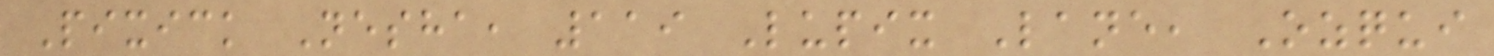Pixick Nesha, 119 Lupix Lane, Ozqui
